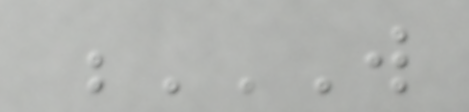W
